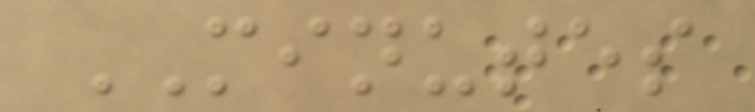MINUTES
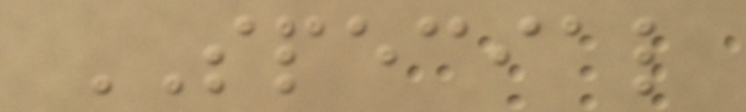SPECIAL
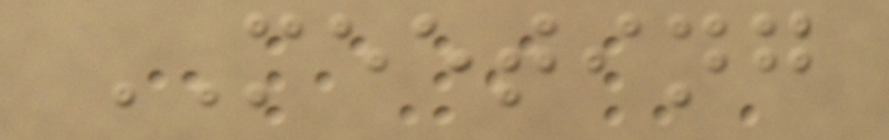MEETING
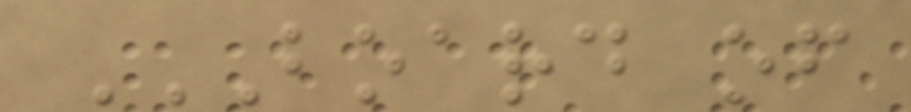BOARD OF
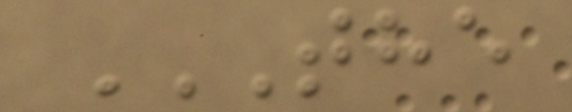THE
